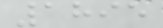1895
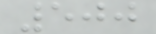500
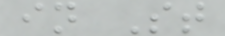in St
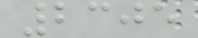2305
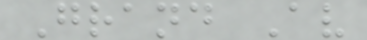Grand Av
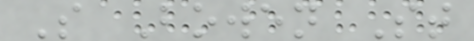S Bowen St
